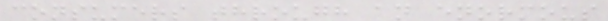consumers through an enormous
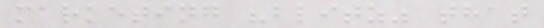marketing "blitz" that
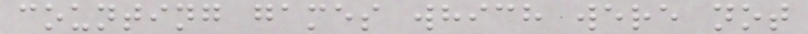counting games which were not
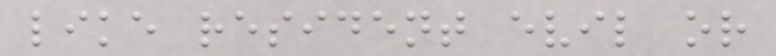like resident evil or
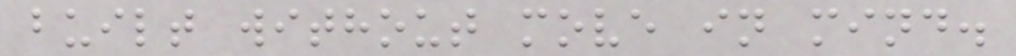built without move in mind.
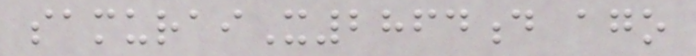samuraiX2864d ago
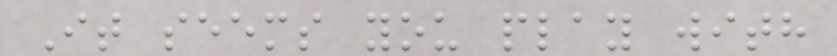It seems you play with
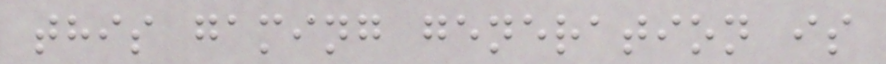this gaming generation is
